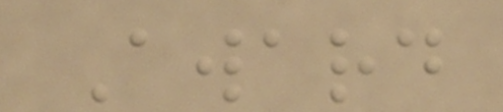Award
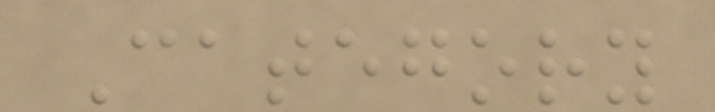Category
